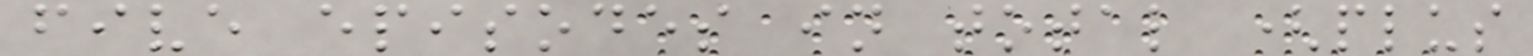five episodes in total (plus
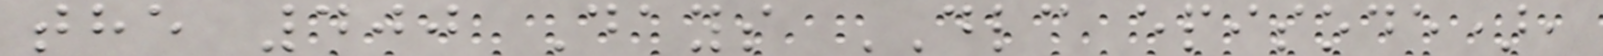the 400 Days DLC episode),
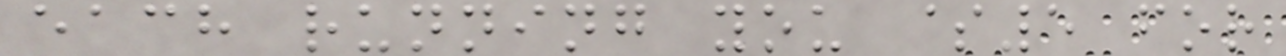each running you $5 for
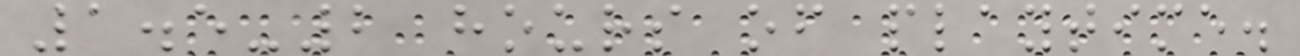1.5-2 hours of playtime.
